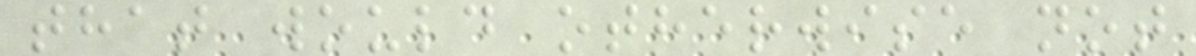that would otherwise not
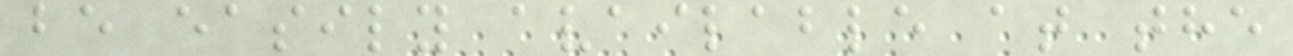be easily available at the
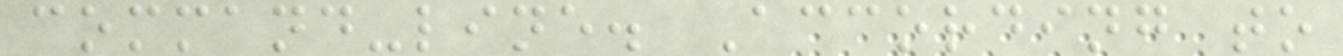command-line. According to
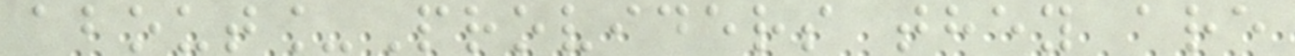about_Providers they are
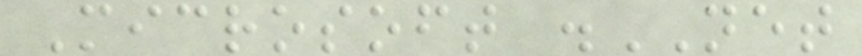Microsoft .NET
